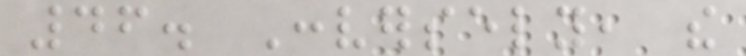46. Conversely, the
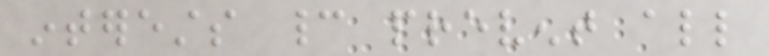interests cannot prevent all
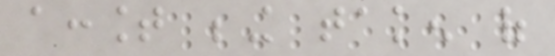account being taken of
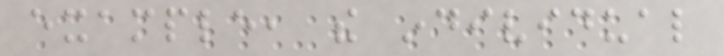example, the individual
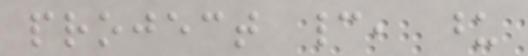project cannot, upon
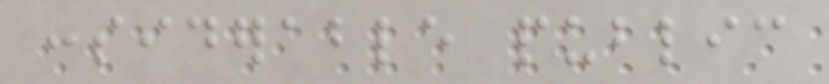considerable public
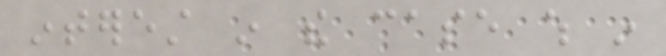interest in the case which in
